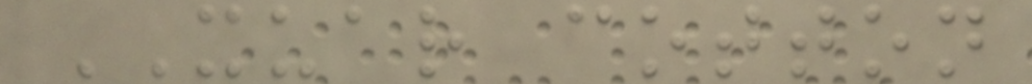XUAR cotton
